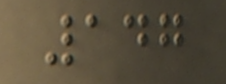147
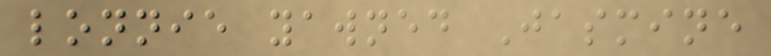lonnie yawned Jasmine
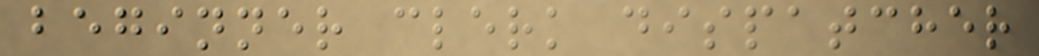beginner clerk dispatcher
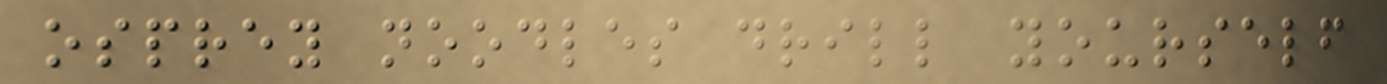osprey noodles drill yourself
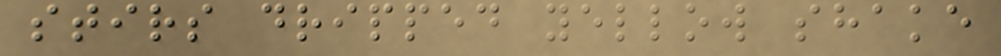stirs dripped yellow shake
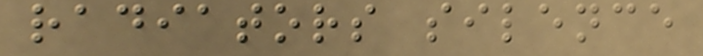radiators silence
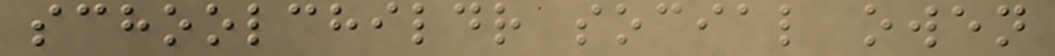schoolchildr social owen
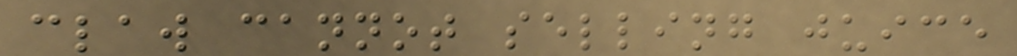claw cannot selling juice
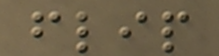flip
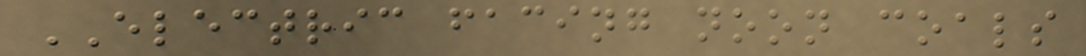ELECTRIC facing noon coals
